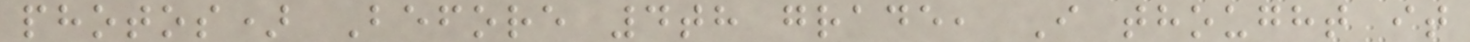photos) Before 4th grade, I thought it
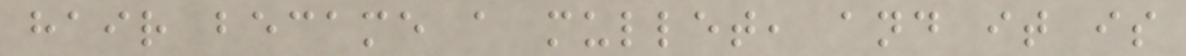hair became a mullet, and it is
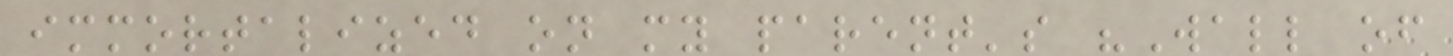immortalized on my parent's "Wall of
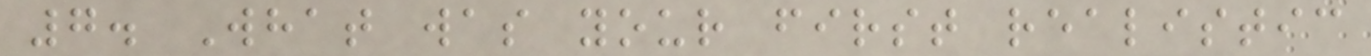7. What was your first realistic
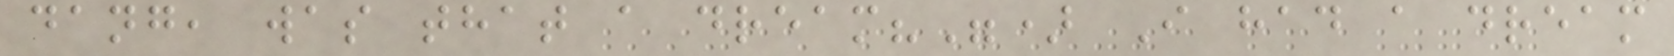dang, was that a dream?") I had a dream
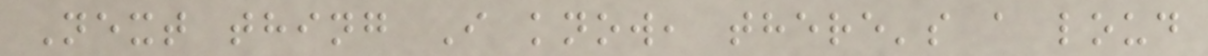Next thing I know, there's a loud
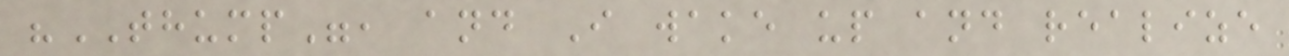"THUMP", and I wake up and realize
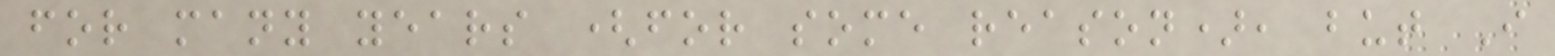for many years (for some reason), but I
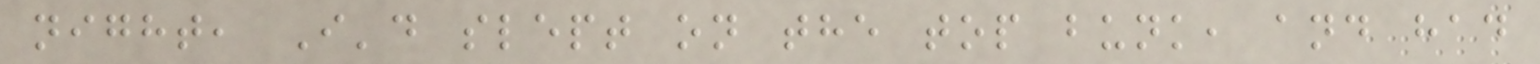night, I'd slept on the top bunk, and had
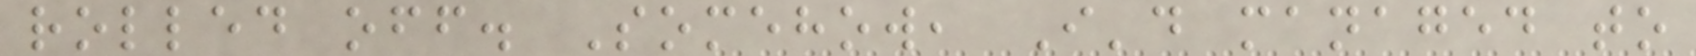rolled off. Somehow, I'd managed to
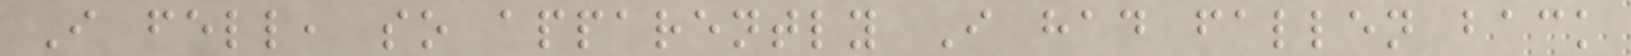I fell, so apparently I had fallen back
